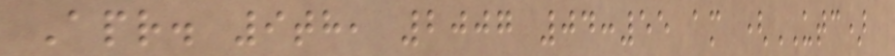Apr. 9th, 2007 04:55 am (UTC)
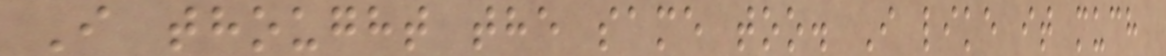I thought the same too. I like it much
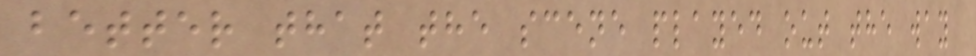better that the scene played out the way
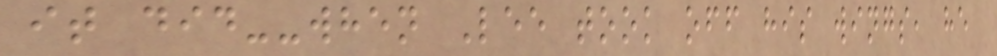it did--when Lee took off his wings, he
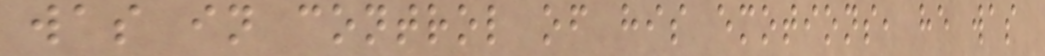was in control of his emotions, he was
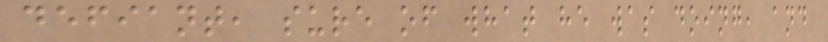defiant, sure of what he was doing, and
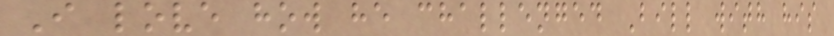I love how he challenged Bill with his
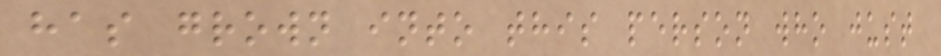has grown into this person who just
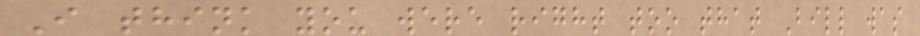I think you were right too that Bill was
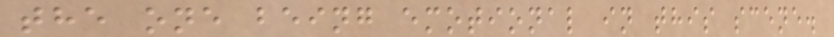the one being emotional in this scene.
